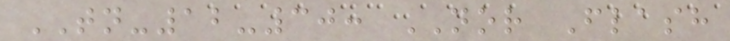TN-12-30: NOR Flash
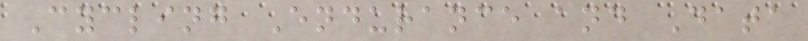Cycling Endurance and Data
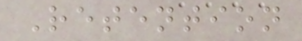Retention
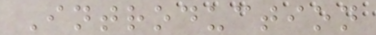Introduction
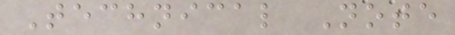Technical Note
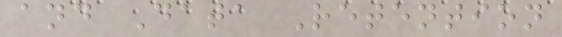and Data Retention
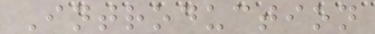Introduction
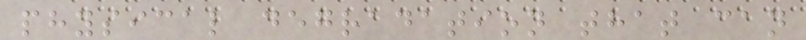physical degradation that can
